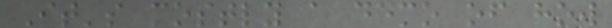It's mostly a demo of how
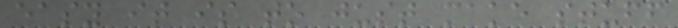easy it is to just make stuff
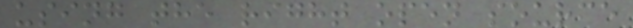using the right open source
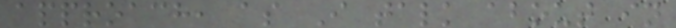approach, as I talk about in
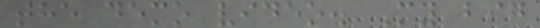the demo video. My big
